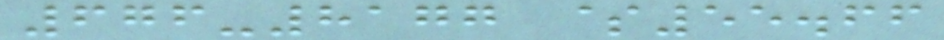676-8177 $55.66
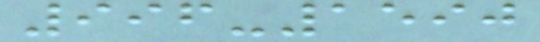996-1590
